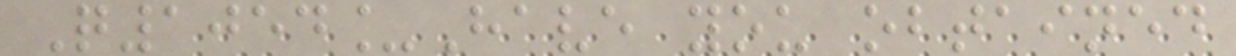Q1054_Have you obtained
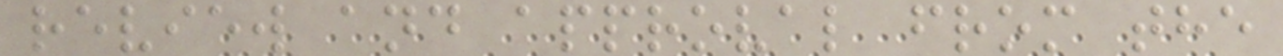review and approval from the
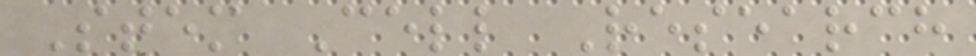Stem Cell Research
